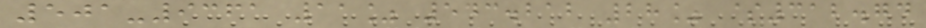501-9361 11% 543.212 28% $312.74
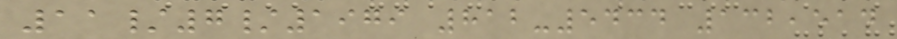11/7/1979 812-5434 132,514
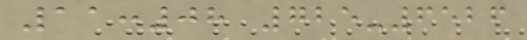11:08 725-6526
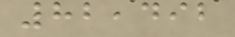82,492
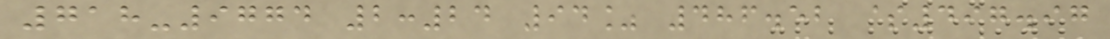718-9774 2:24 94% 486.52 $497.97
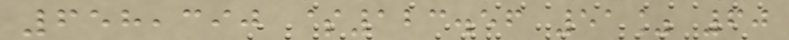658,390 $123.56 51% 60
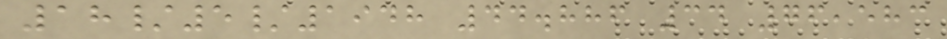18/5/1948 44.886 34 76,583
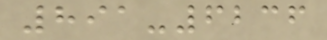891-6236
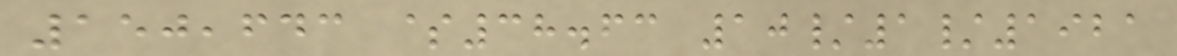150,643 $38.63 10/1/1921
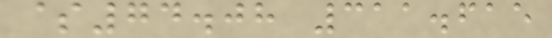$74.08 311.615
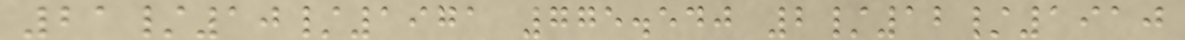21/10/1971 775.540 2/12/1910
